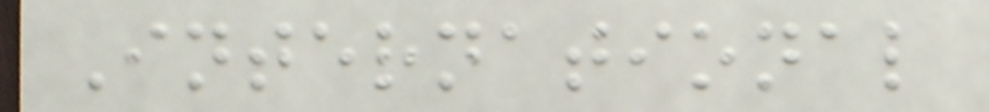International
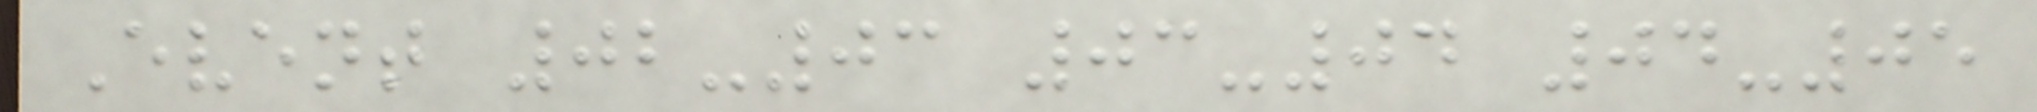Event 02-03 03-04 04-05
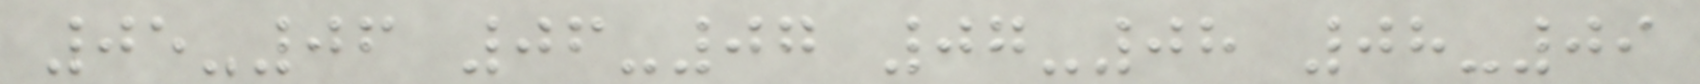05-06 06-07 07-08 08-09
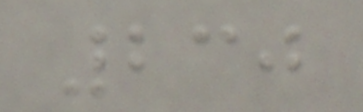230
